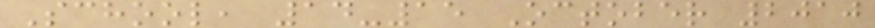School, 14-15 October 2010
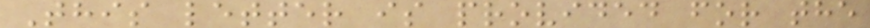This letter is provided for the
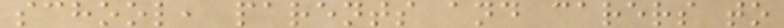school, parents and carers to
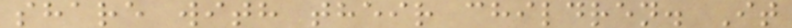share with their children. It
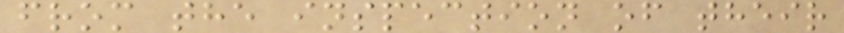from the inspection of their
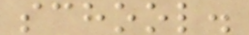school.
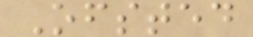Ofsted
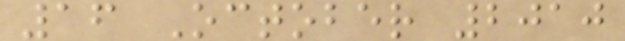16 October 2010
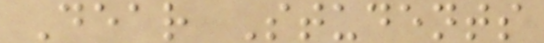Dear Students
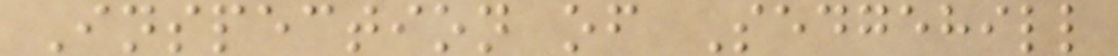Inspection of Sedgehill
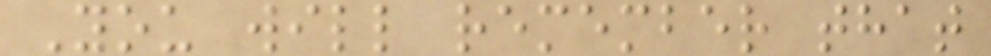You will remember that
